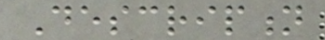Description
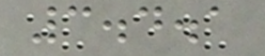3.4.1
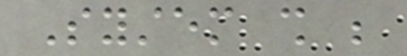System shall be
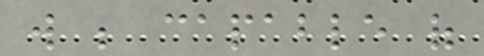will be capable of
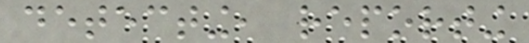detecting, reporting
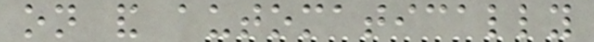on and automatically
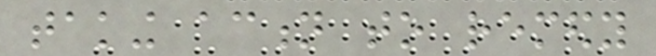taking action to remedy
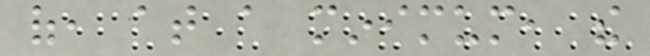of, at a minimum, the
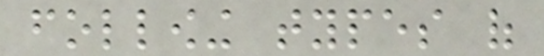following types of
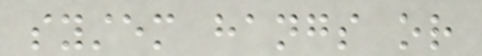system hangs or
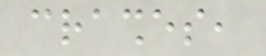crashes,
